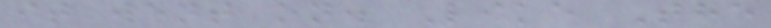it went on. Like The
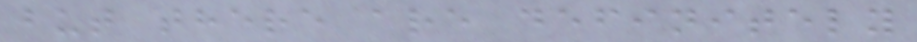but there are definitely
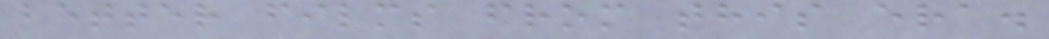better films from this era.
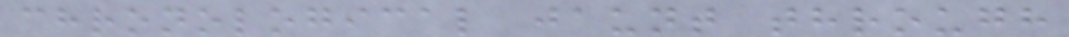chronological jaunt through
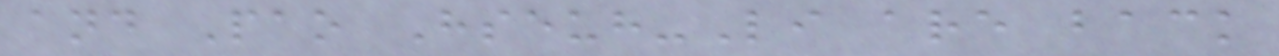and Pao Hseuh-Li are back
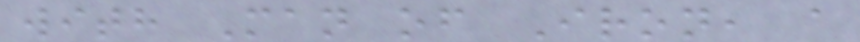with Man of Iron, a
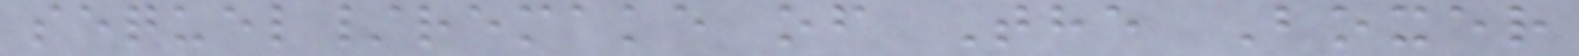sequel/remake of The Boxer
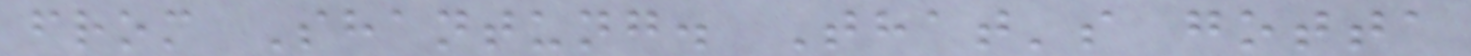from Shantung. That's gotta
